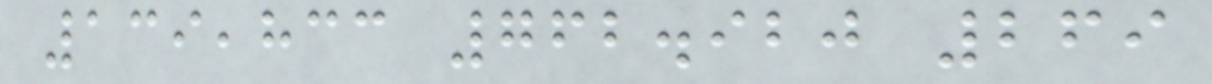139,833 762.920 269
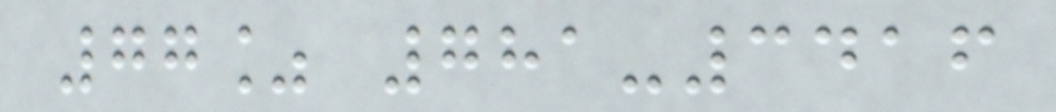77% 781-3416
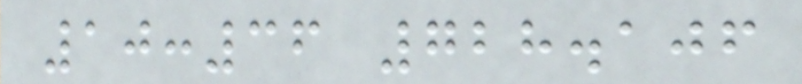10:36 728.106
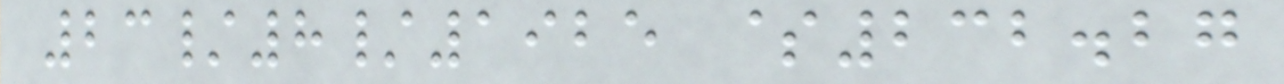23/8/1925 $232.27
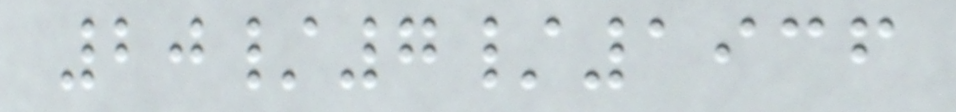20/7/1936
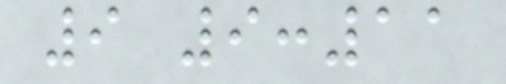9 9:11
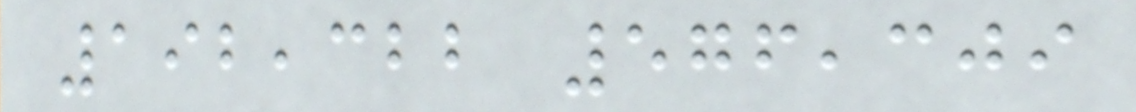192,322 576,309
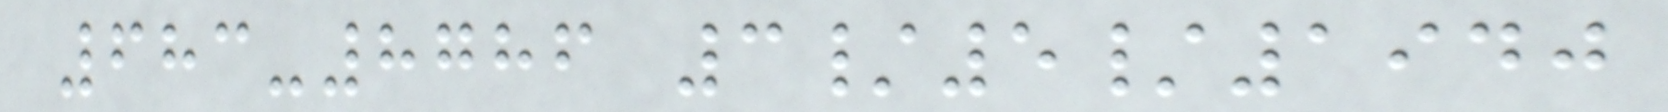683-8786 3/5/1940
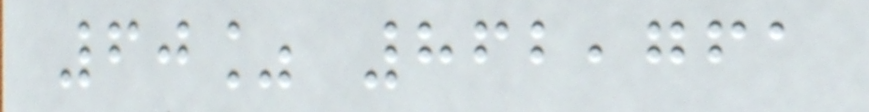60% 862,761
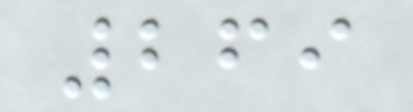269
